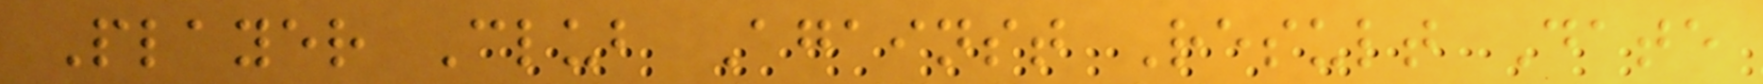Player Club Against Result Date
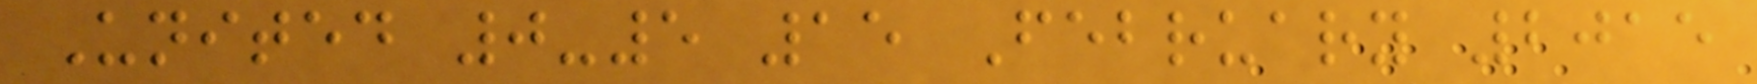United 0-5 15 February 2015
